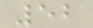52
